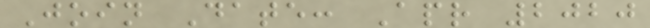Join Date: Apr 2020
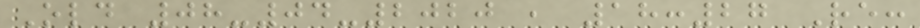Old 08-04-2020 , 18:27 Re:
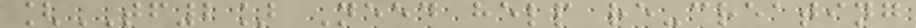[TF2] Need help re-creating
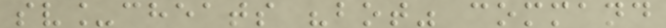sv_cheats "bot" command
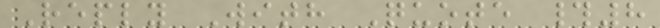Reply With Quote #8
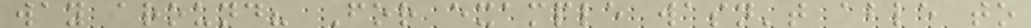way around? For example wasn't able to
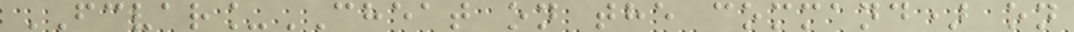FCVAR_CHEAT on the command) on
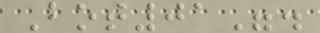Bot01".
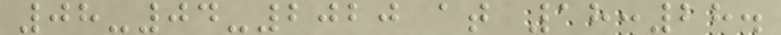08-04-2020 at 18:28.
